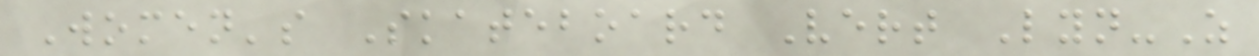Women's Skateboard Vert Lyn-Z
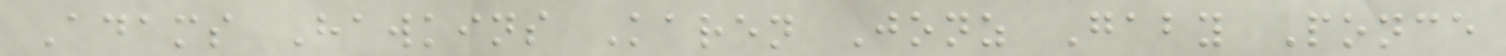Adams Hawkins Karen Jonz Gaby Ponce
